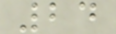24
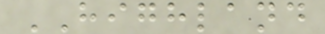HIGHLAND
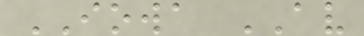IOWA AV
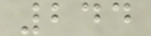244
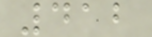412
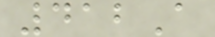412A
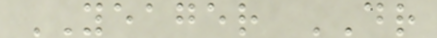YEAGER DR
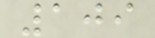109
